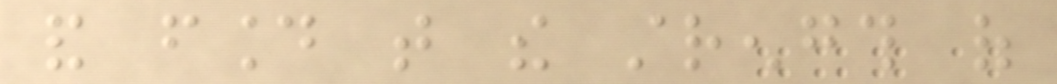and found that the strength of
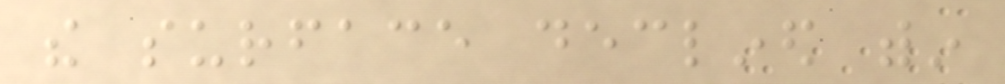the surface declined within
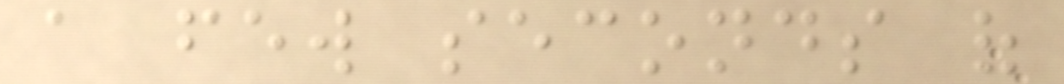a few seconds of
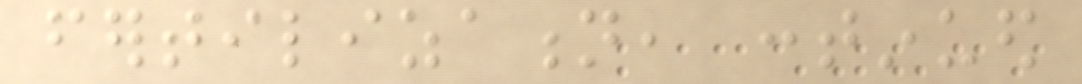fertilization, continued
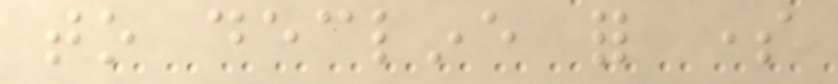to decline for some
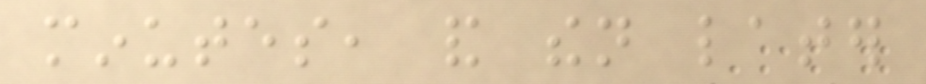minutes, and then later
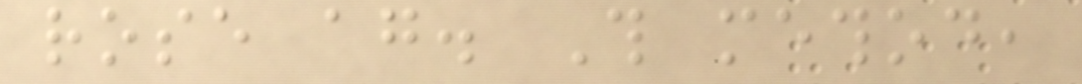rose again. This method,
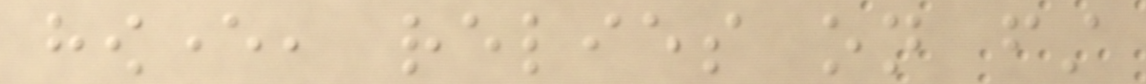however, relies on first
